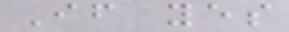If yes
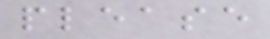please
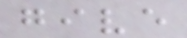give
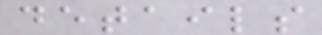details
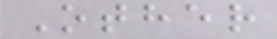Other
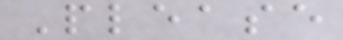Please
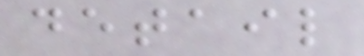detail
